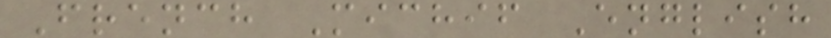French Michif English
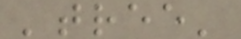'tree'
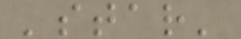'star'
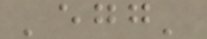'egg'
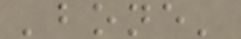'bone'
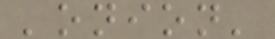'onion'
